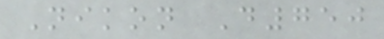Nikon D750
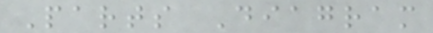Parts Diagram
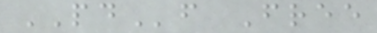PDf Free
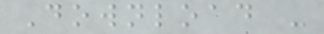Download -
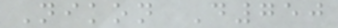Nikon D750
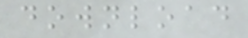download
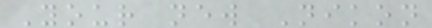Your new Nikon
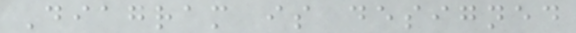Diagram is designed
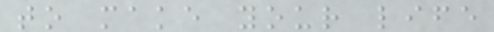to make your life
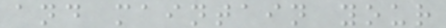and maintain your
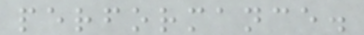performance.
